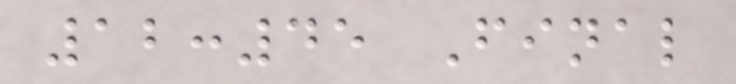12:45 Final
